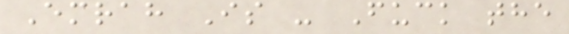Emrah Is - Fuck the
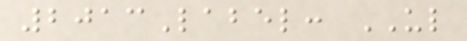2013Label: UL
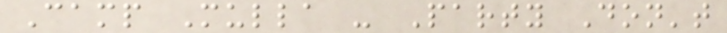Camp Mulla - Party Don't
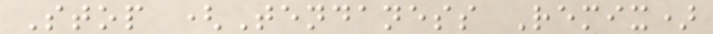Stop (Tendaness Remix)
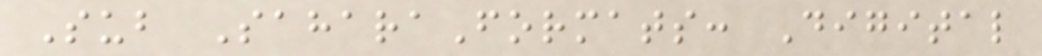Sub SaharaFormats: Digital
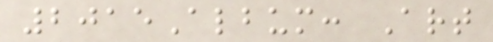2015Album: Art
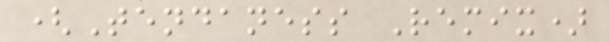(Tendaness Remix)
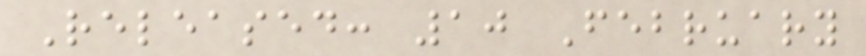Released: 10 February
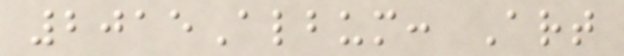2015Album: Art
